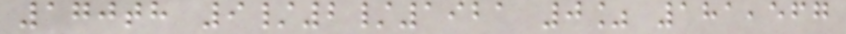170th 9/2/1921 0% 181,567
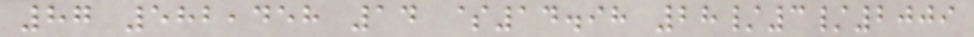87 582,458 14 $14.98 28/3/2009
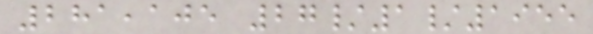281,105 27/1/1955
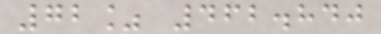72% 462.840
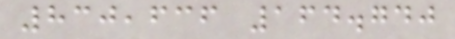830,636 164.740
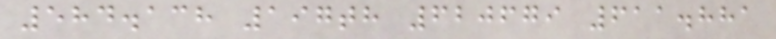584.138 197th 620679 611.881
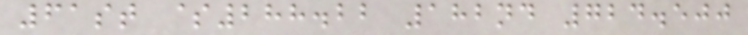61st $288.22 182nd 724.500
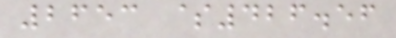2653 $426.56
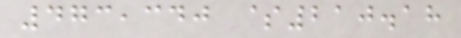473,340 $210.18
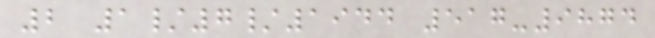2 1/7/1944 517-9874
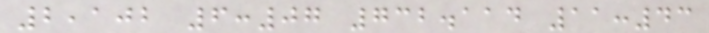2,102 6:07 732.114 11:43
